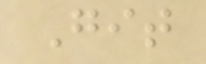Git
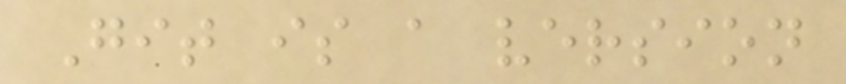Git is a version
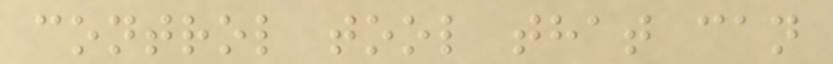control tool that can
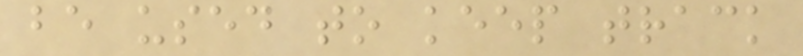be used to keep track
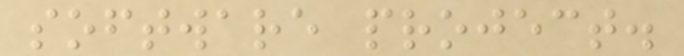software project.
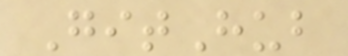GitHub
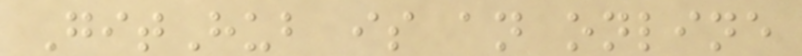GitHub is an online
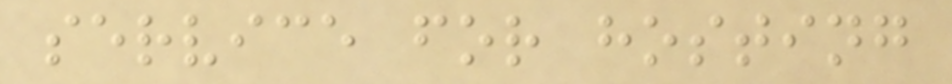service for hosting
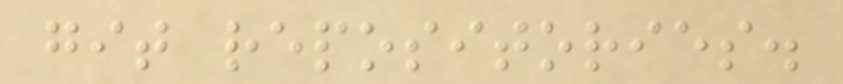git repositories.
